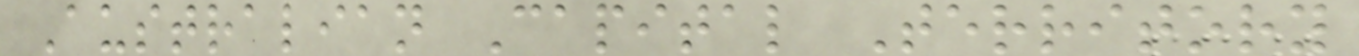Australian Capital Territory
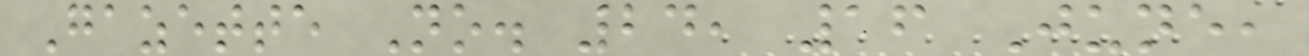Gazette No. 24, 16 June,
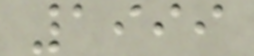1999
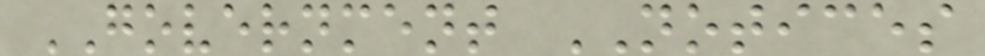GOVERNMENT NOTICES
